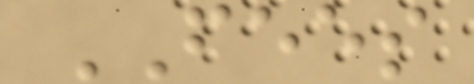FEES
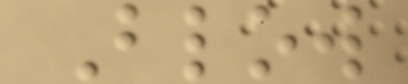Blow
